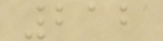212
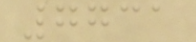7731
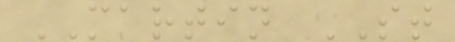MARTIN ST
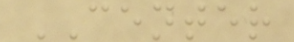CENTER
